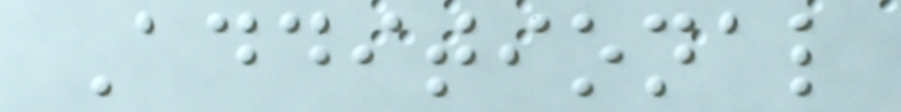Additional
